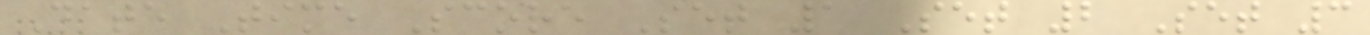Date Time Score Set 1 Set 2 Set 3
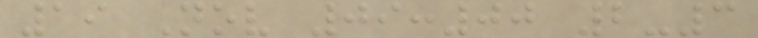19 Nov 09:00 2-3
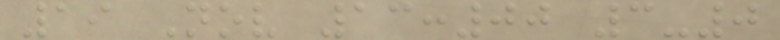19 Nov 13:00 3-0
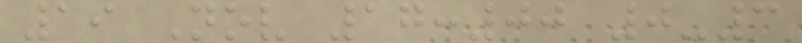19 Nov 17:00 0-3
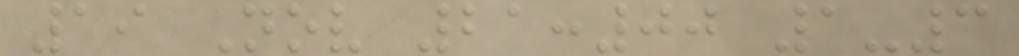19 Nov 21:00 1-3
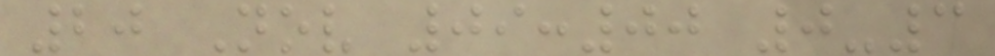20 Nov 09:00 0-3
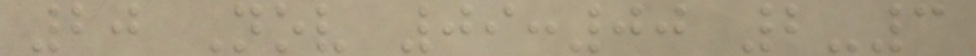20 Nov 09:00 2-3
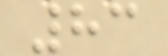83
